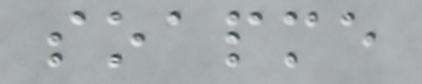soapme
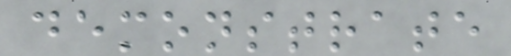demonstrate
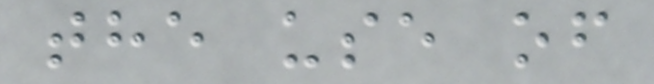the use of
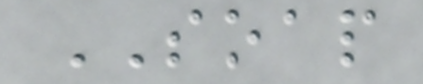SOAP
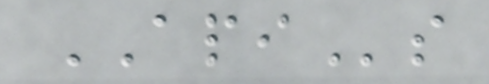APIs
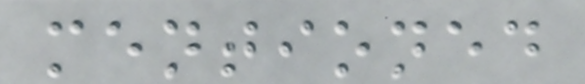mentioned
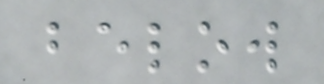below
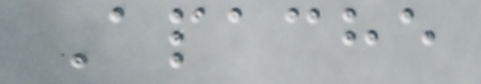Apache
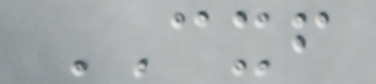CXF
